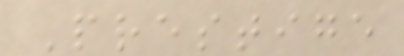Prestige
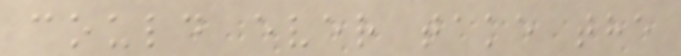could ever take the
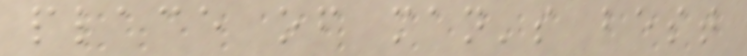place of man's best
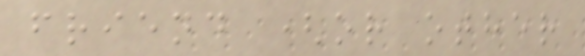friend (or other
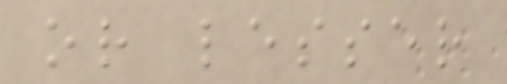or lesser
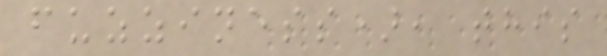fuzziness), this
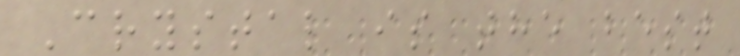Crystal is the best
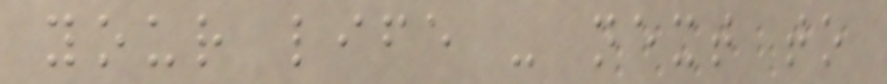your life - next to
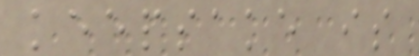keepsake is
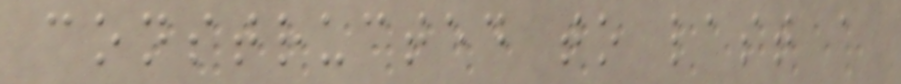constructed to last a
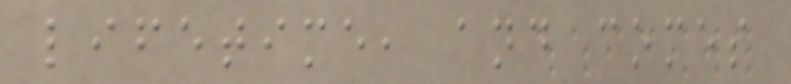lifetime, and comes
